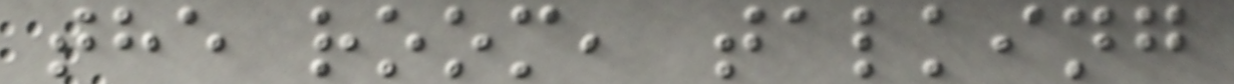the room, talking
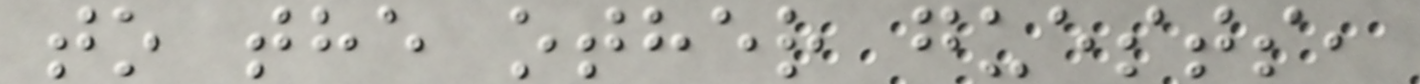to the other guests,
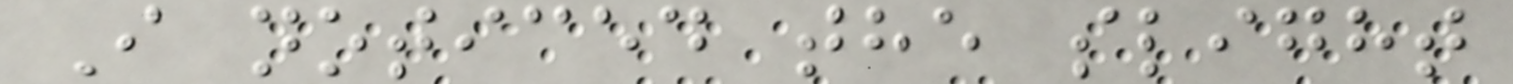I noticed the slight
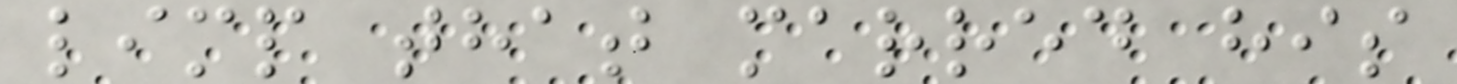limp that marred his
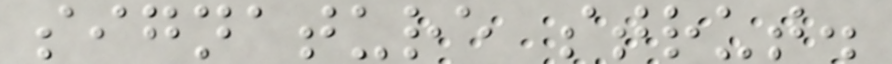signature strut.
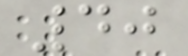40
